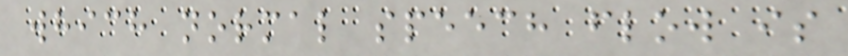which normal speech flow is
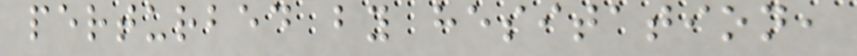perturbed by hesitation,
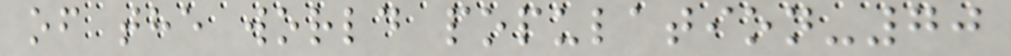of the world population-70
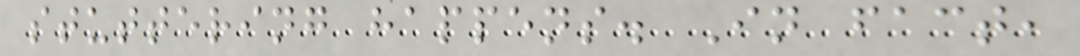stuttering happens. In fact,
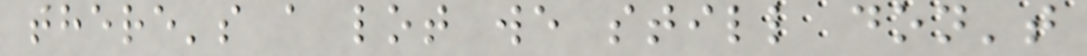there's a lot we still don't
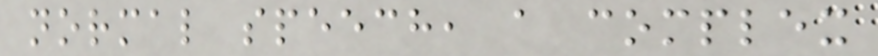normal speech, a complex
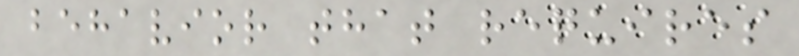behavior that requires
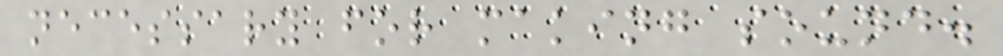necessary for making sound.
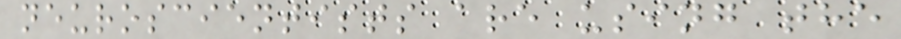neuroscientists are using the
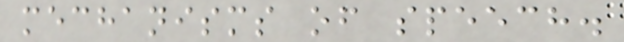mechanisms of speech.
